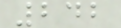242
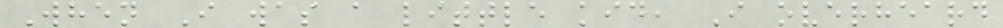When I was a little kid, I overheard
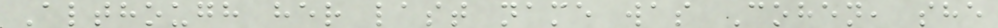Although her last name was Cohen, she
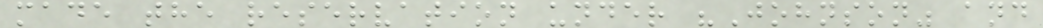made the reservation under "Johnson" and
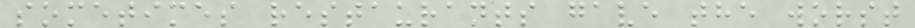sometimes restaurants gave the worst
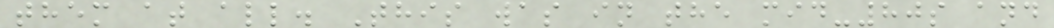them at all. This was in the mid-80s and
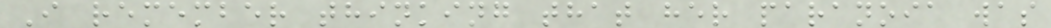I remember thinking that her paranoia was
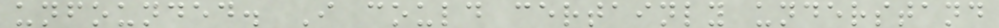unfounded. I could certainly understand
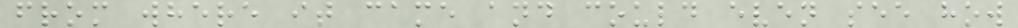from where it came and could even see how
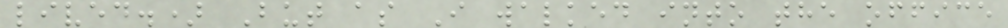lived.) But as I walked into the office
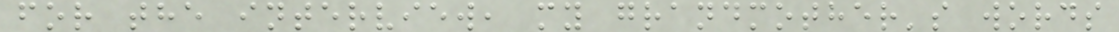for the interview, my grandmother's words
